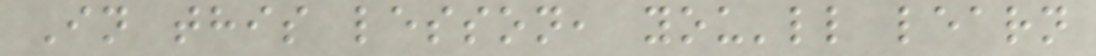In this lesson, you'll learn
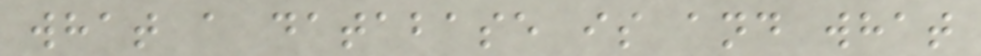what a database is and what
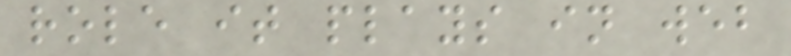role it plays in web
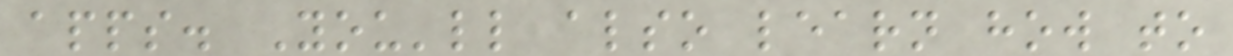apps. You'll also learn how to
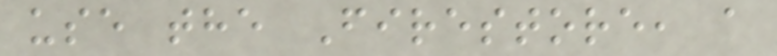use the Firestore, a
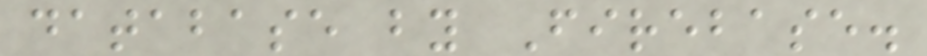database by Firebase.
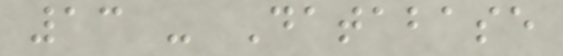13 - Database
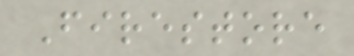Firestore
